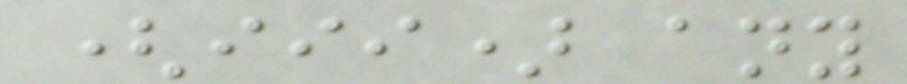(iii) any
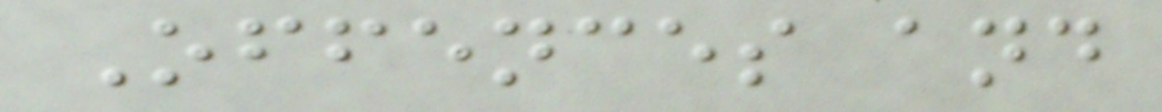Offences and
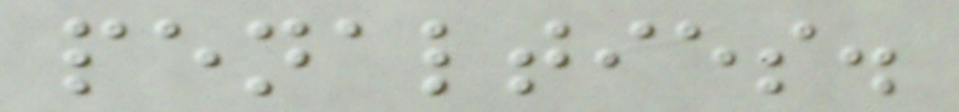penalties.
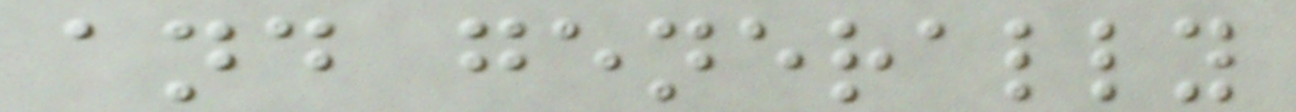and generally
